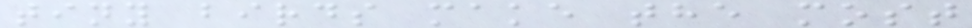tiny birds make the most
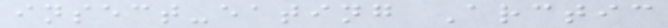insect-eating Arctic
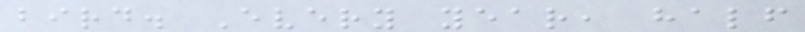bird. Every year, half
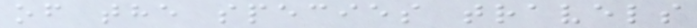of the species travels
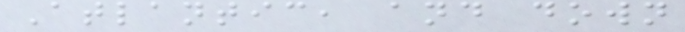Atlantic, and down
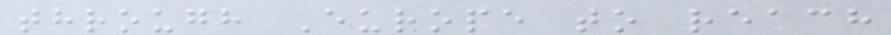through Europe to reach
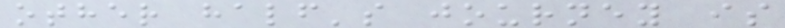other half's journey is
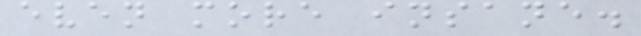even more insane.
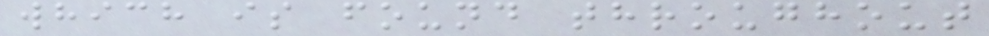which is found throughout
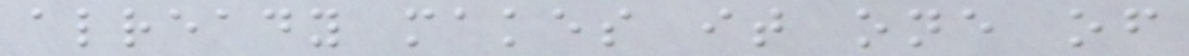already makes it one of
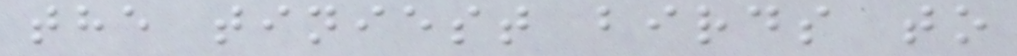the tiniest birds to
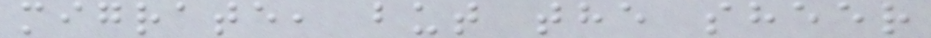migrate, but the sheer
